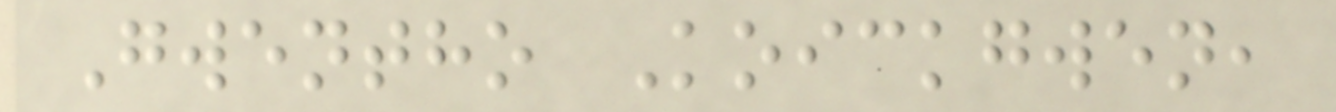Gwentho Koickgwen,
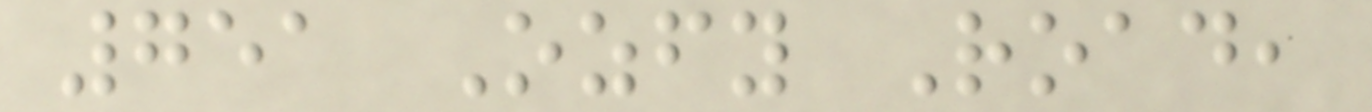751 Ozfy Road,
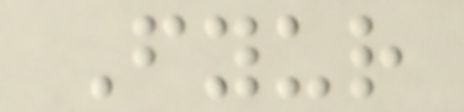Fyur
